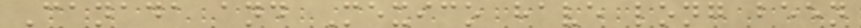Canada and Mexico have long been
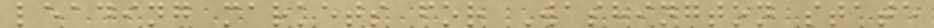leading markets for Washington state
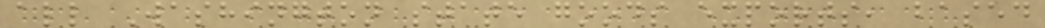all Washington state goods exports, based
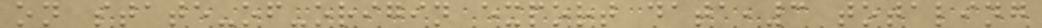on state-of-origin export data,3 totaling
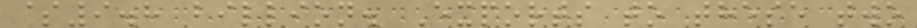$9.8 billion. Exports to these two
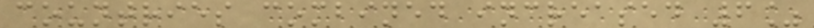countries combined increased 6%
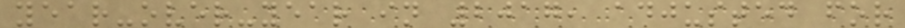year-over-year in 2017, adjusted for
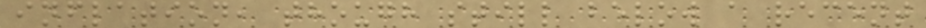inflation, though still below a recent
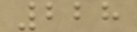228
